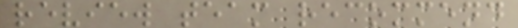review team recommend
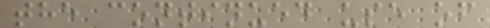the continued use of
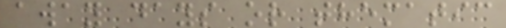away days or thematic
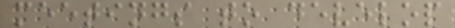meetings to develop
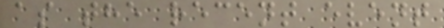as the recent event
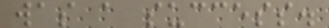was a success.
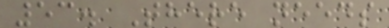53. There needs
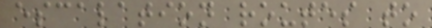escalation routes to
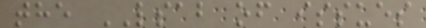the LSAB of issues
